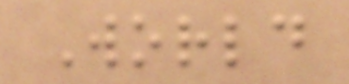World
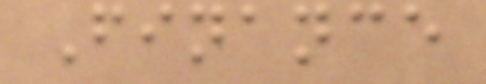Finance
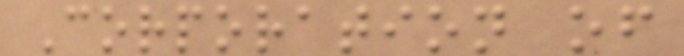Corporation of
